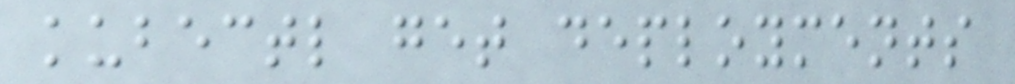kubectl get deployments
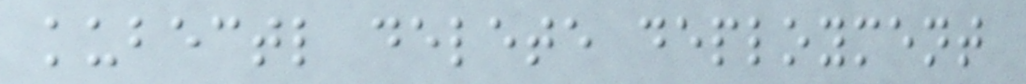kubectl delete deployment
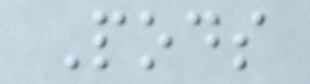Pods
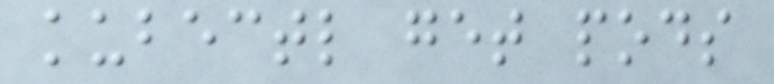kubectl get pods
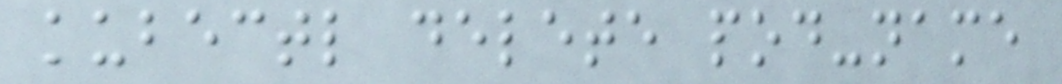kubectl delete pod-name
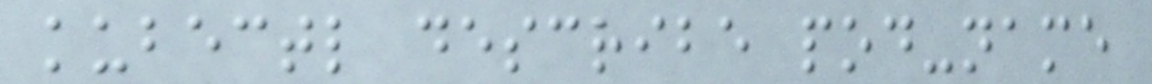kubectl describe pod-name
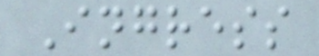Ingress
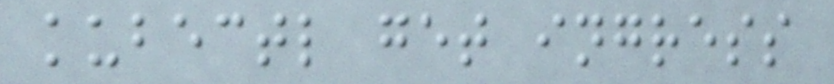kubectl get ingress
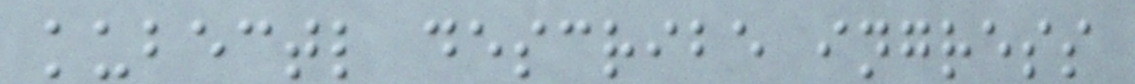kubectl describe ingress
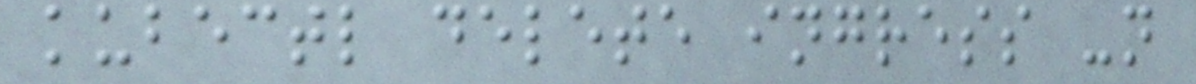kubectl delete ingress -n
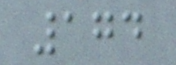174
